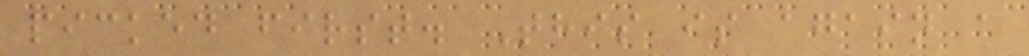picked first. This is again a
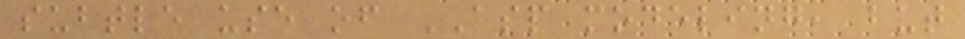subtle use of ASP modeling, but
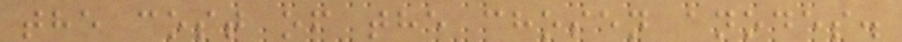the cost of the chosen anodes.
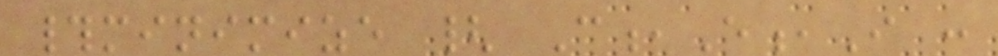#minimize { C,E,I :
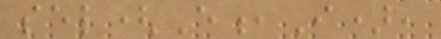sel(E,I),
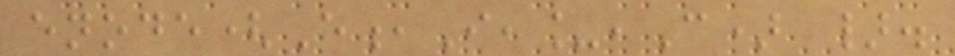enode(E,I,_,C) }.
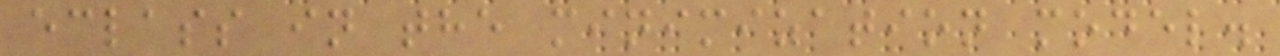eclass in the minimization model.
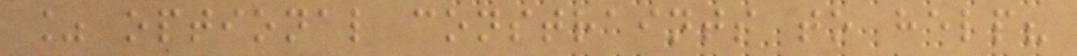% optional constraints to help?
